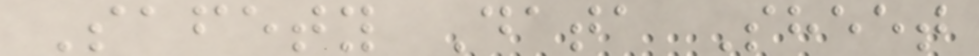Safety Data Sheet
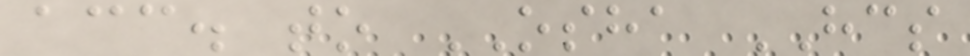acc. to OSHA HCS
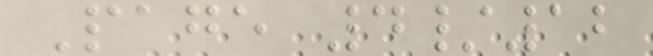Page 4/12
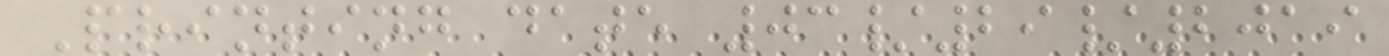Printing date 03/29/2019
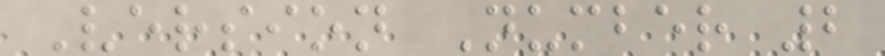Version Number 2
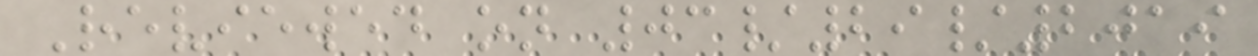Reviewed on 03/29/2019
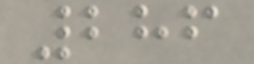286
